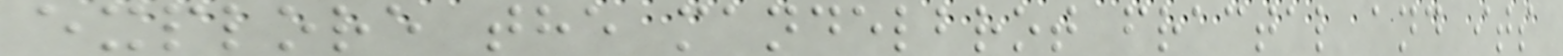explore the mandelbrot fractal and its
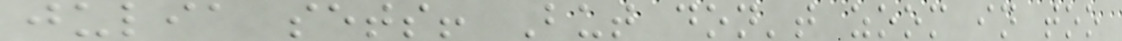julia sets! But don't zoom in too
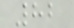82
